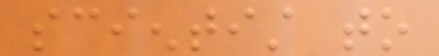scientist to
